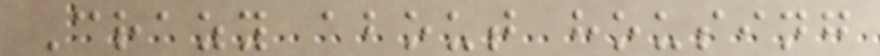Crazy about housing
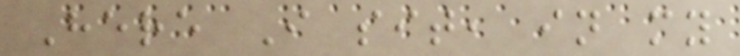Here I sit, in my
